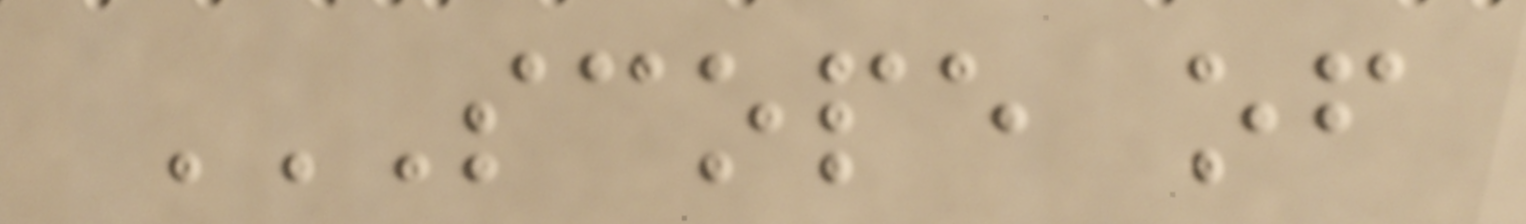SCOPE OF
